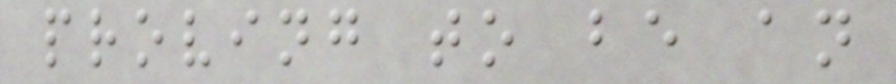proving to be an
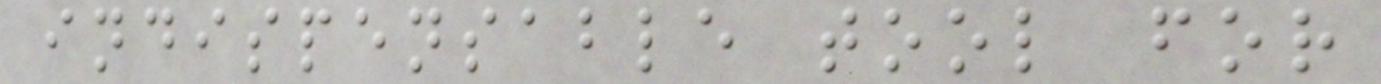indispensable tool for
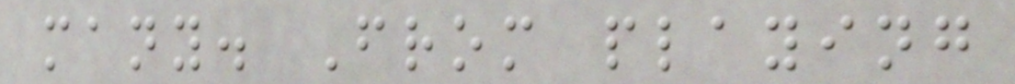many. From playing
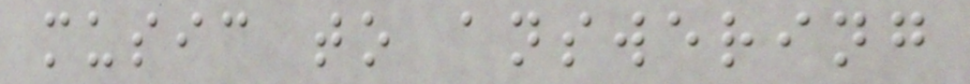music to answering
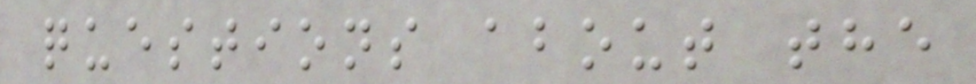questions about the
